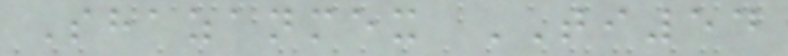Shazanmex TI54
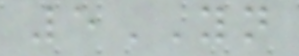5YN
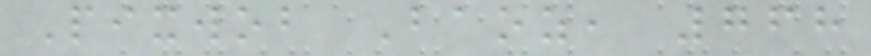Pixwob Baoz, 768
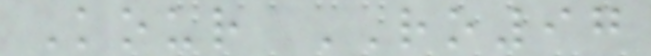Kour RO97
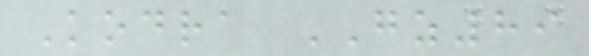Kodra GZ89
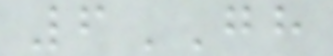6GH
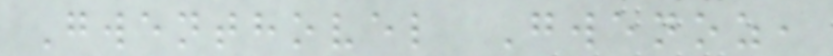Gwenthovel Gwenoz,
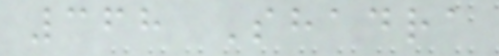368 Shadra
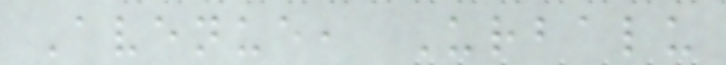Avenue, Urbalu
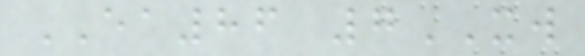EA86 7XW
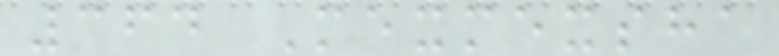364 Mexmexsha
